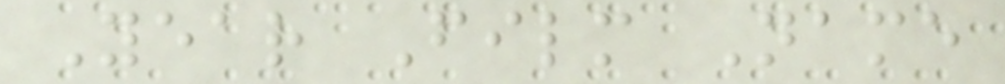Year Film Name
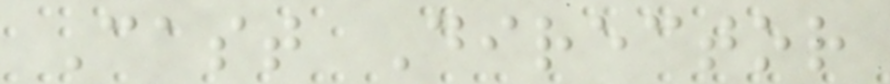Cast Director
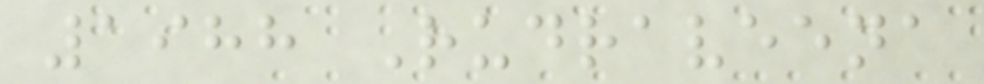1988 Rudraveena
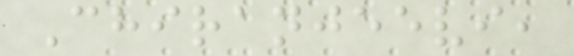Chiranjeevi,
